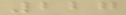227
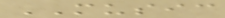MUSIC
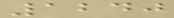1240
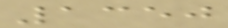1350
